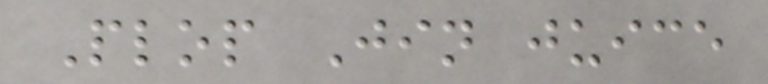Plop Jin juice
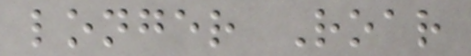longer Roar
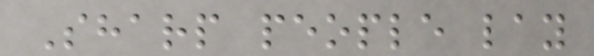Sharp people lay
